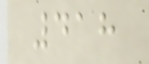418
